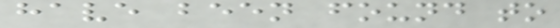have been found to
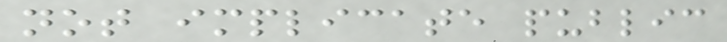not implicate public
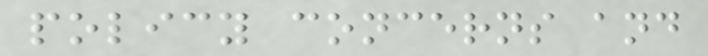policy concerns and
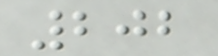202
